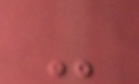-
